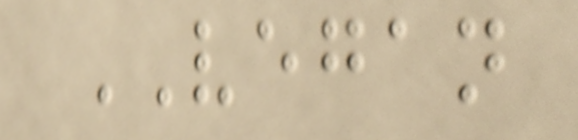VEGAN
